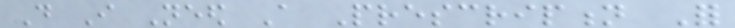Do I Need A Prescription For
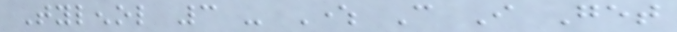Tylenol 3 - Where Can I Get
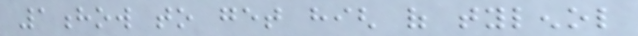1how to get high of tylenol
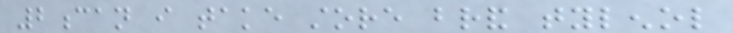2can i take store brand tylenol
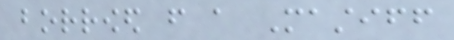borrowed from a Mastiff
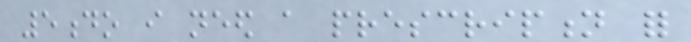5do i need a prescription for
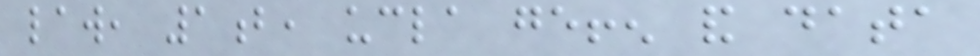law, 1b, ucla geffen and data
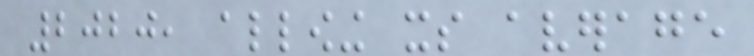2020, allowing its average
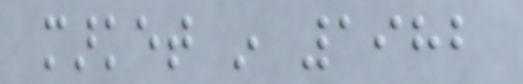market in 1982
